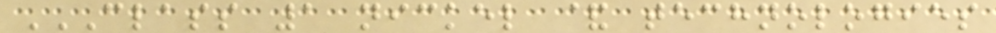CLASS 1 NICKEL & TECHNOLOGIES
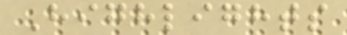Highlights
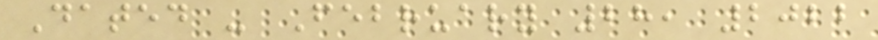Dated - February 28, 2022
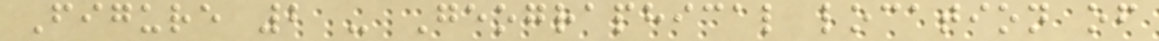Figure 2 - Geographical location of
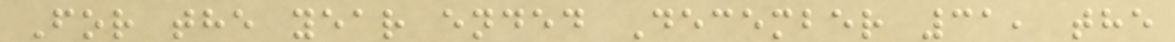For the year ended December 31, the
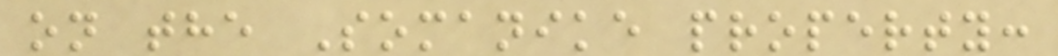on the Somanike property:
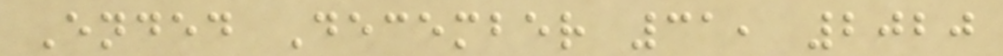Ended December 31, 2020
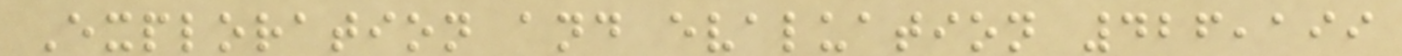Exploration and evaluation 426,199
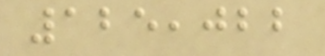125,022
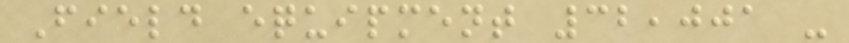Field equipment 32,001 -
